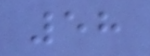58
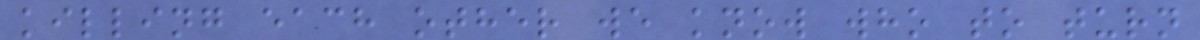killing each other we know who to turn
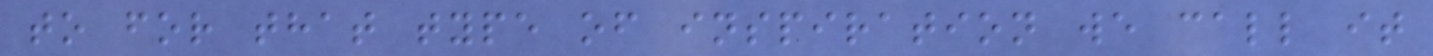to for that type of inspiration we call it
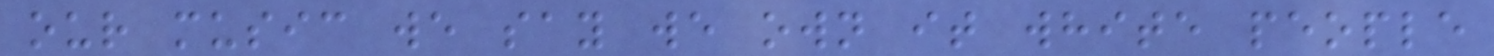our music we say we own it white people
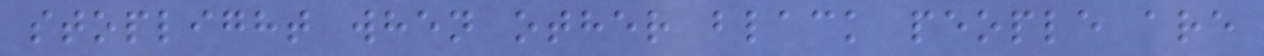stoplight when other black people are
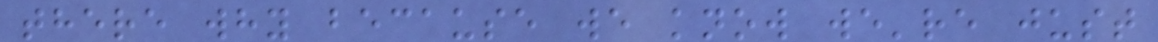there why because we know we're just
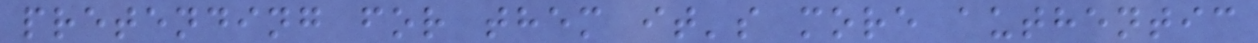pretending for them it's more authentic
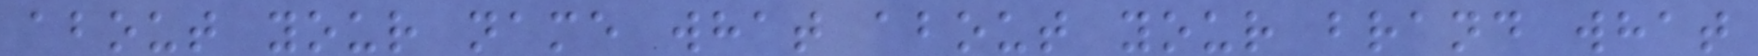about your name what about your brand what
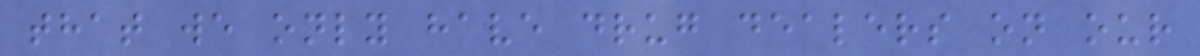that we only have drug dealers on our
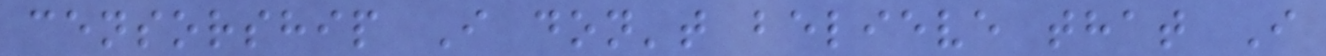censorship I don't believe that I
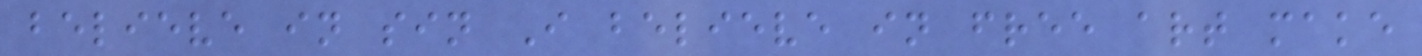believe in sin I believe in free art make
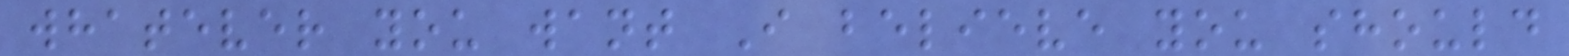whatever you want I believe you should
